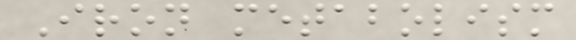Iron metabolism
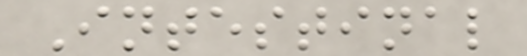Intestinal
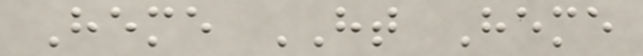Heme HT Heme
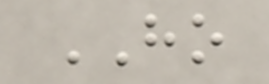HO
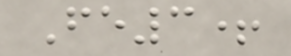Fe3+
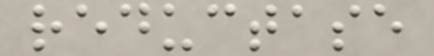reductase
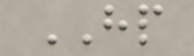HP
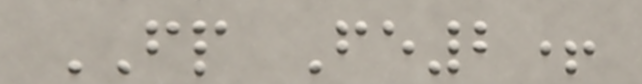FP Fe2+
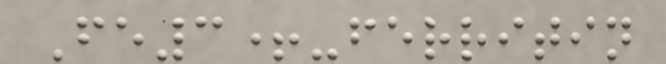Fe3+-ferritin
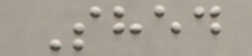Shed
